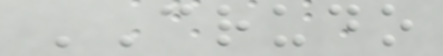CRUDO
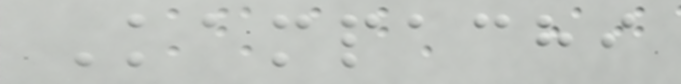Kampachi
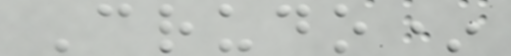Crudo*
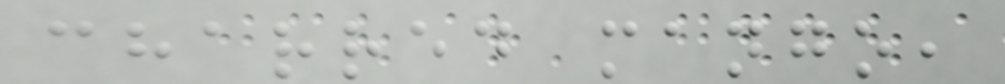charred mango,
